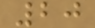20
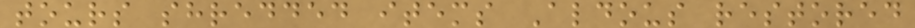tours shredded items Aldous restored
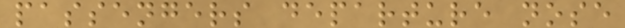passengers departure nose
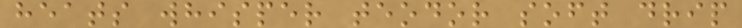heats whisper teodor soft drip
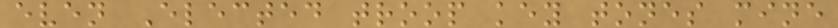even Elected troop key tones mine
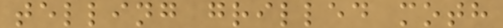telling grilled moth
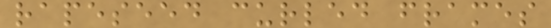rapeseed curled frames
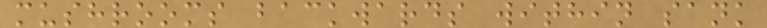mushrooms backwards within sank
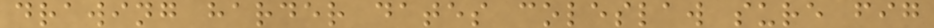drawing harder dates coleslaw sure fig
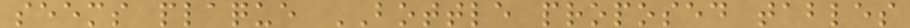seems plaque BOTTLE proposed tables
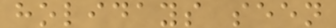holidays seen
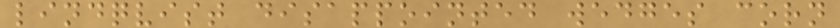lindqvist disappointed wedges corn
